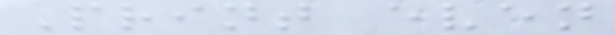Print even
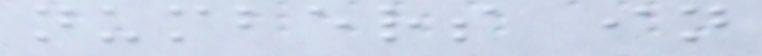numbers in
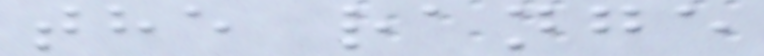the range
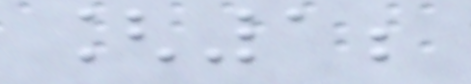[1;
